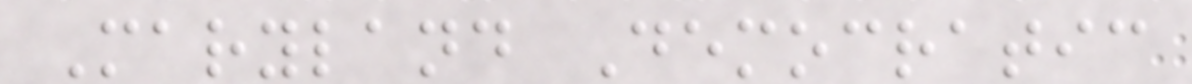Maryland Democratic
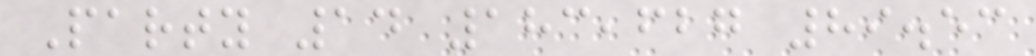Party 14 183,627 89.53
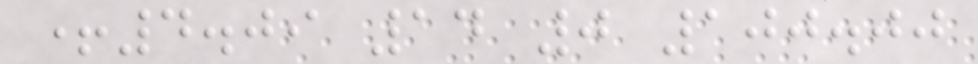+4.09 14 0 100.00
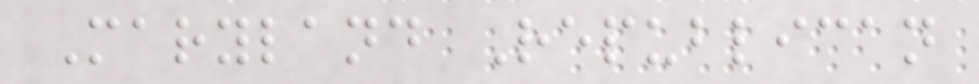Maryland Republican
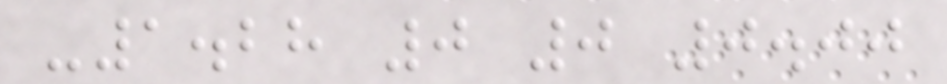-1.28 0 0 0.00
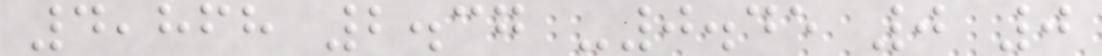4,868 2.37 -0.45 0 0
